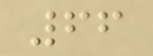66
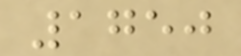1750
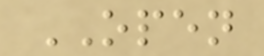OPEN
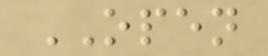OPEN
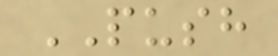PUSH
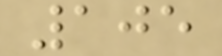105
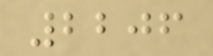2206
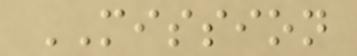MISSION
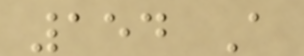154 A
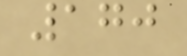170
